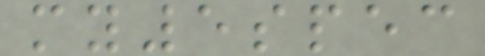my5spec
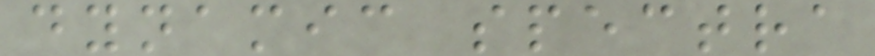dynamic spectra
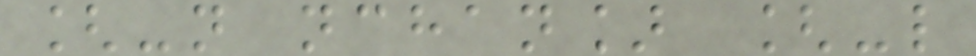[-n nchan] [-l
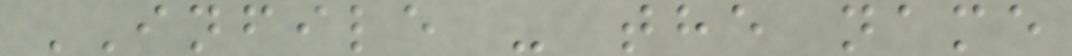INFILE - the name
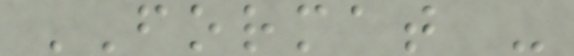FORMAT -
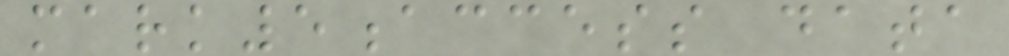mark5access data
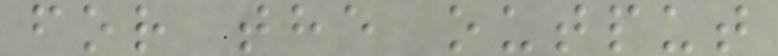for the output
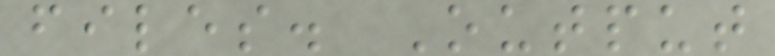files. Output
